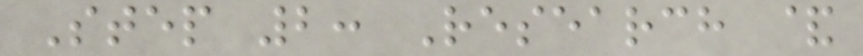Step 2: Research &
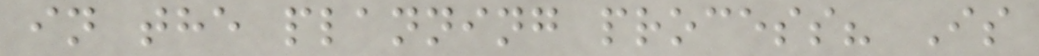in the planning process? Is
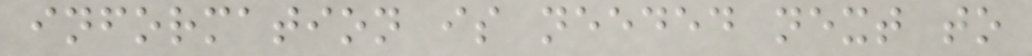information is needed next to
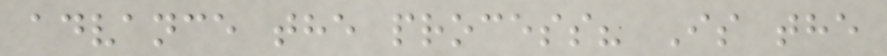advance the process? Is the
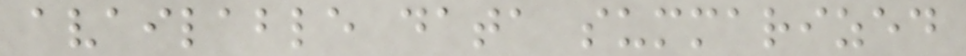available data summarized
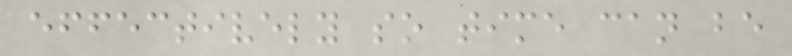effectively so time can be
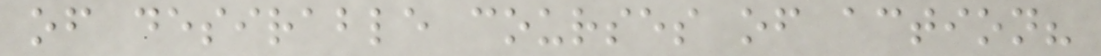of desirable courses of action?
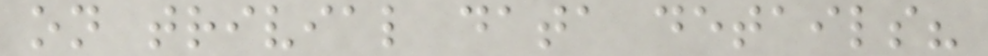on trivial data details?
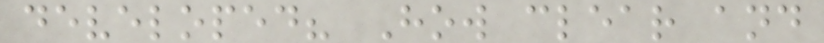developed? How clear and
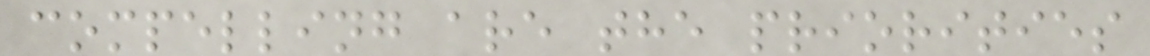compelling are the priorities
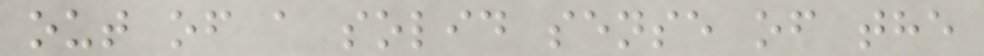out of a solid sense of the
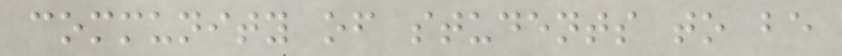community of students to be
